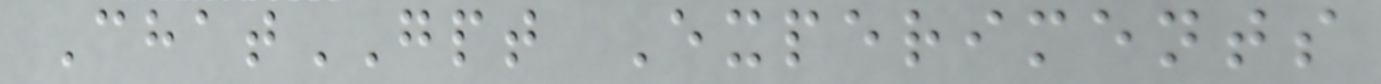ChatGPT Experiments
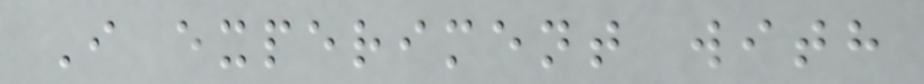I experiment with
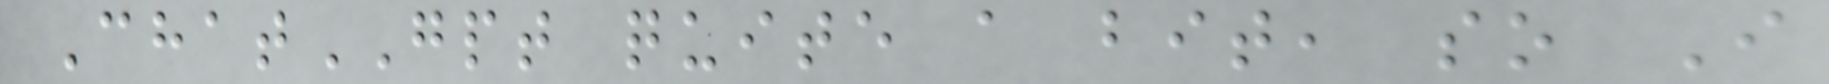ChatGPT quite a bit, so I
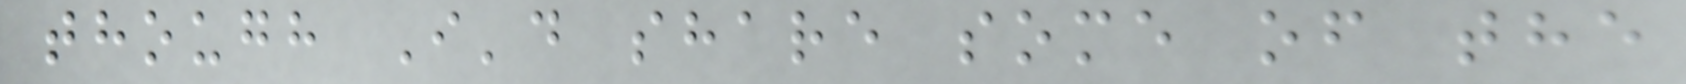though I'd share some of the
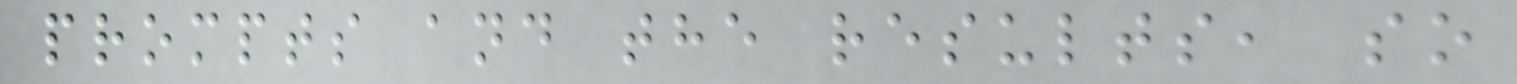prompts and the results, so
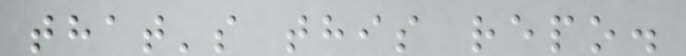that's this repo.
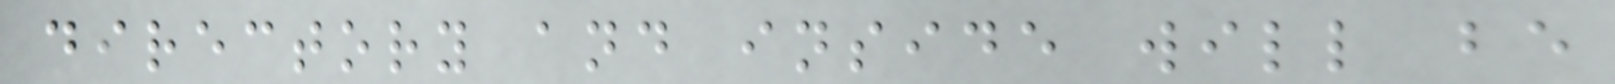directory and inside will be
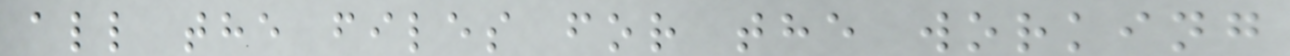all the files for the working
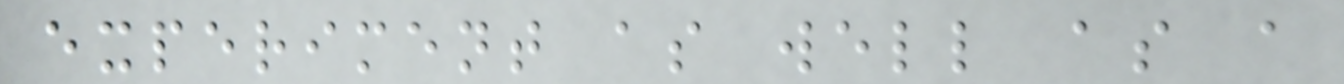experiment as well as a
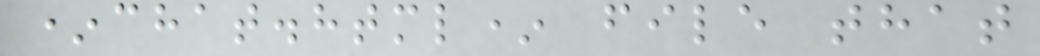*chat.html* file that
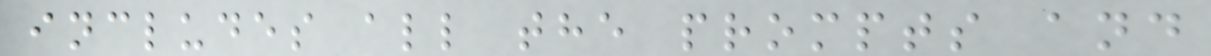includes all the prompts and
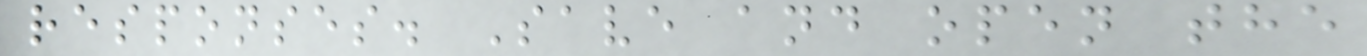responses. Save and open the
